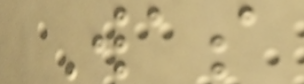Was
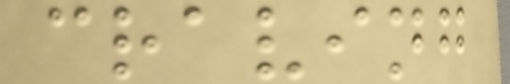craving
